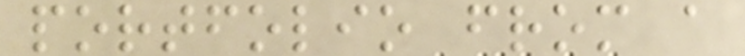portfolio from a
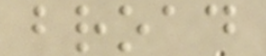broad
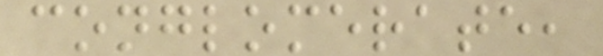conglomerate,
